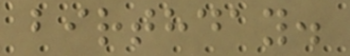birthday.
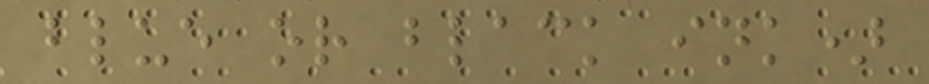blue or black ink)
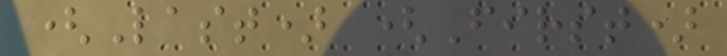(Last) (First)
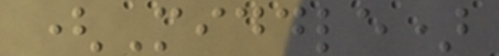(Middle)
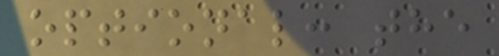optional: the
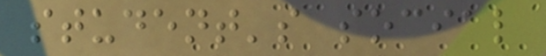student's social
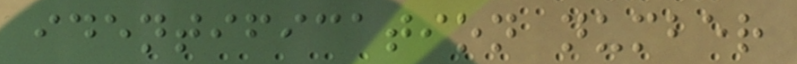identification number
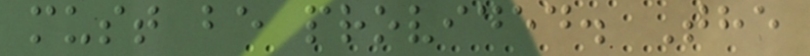must be provided. The
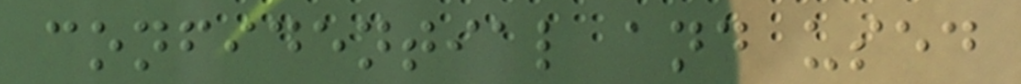confidential and used
